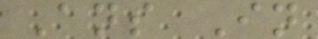Ans In
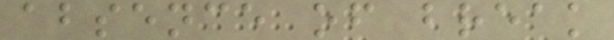absence of break
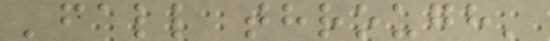'fall through'
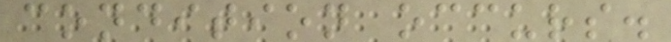condition occurs.
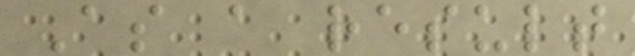As a result
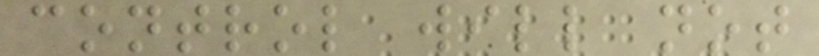control will not
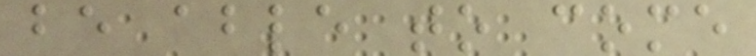be able to come
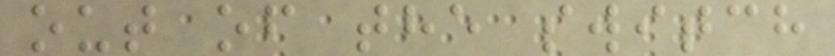out of the switch
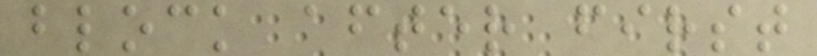block after first
